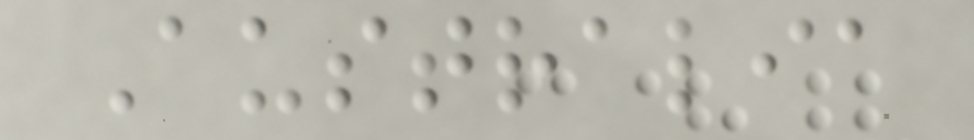Australia
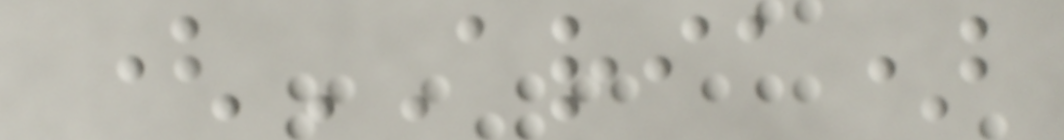(ARIA)
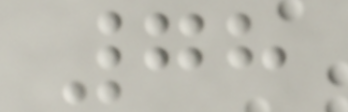78
